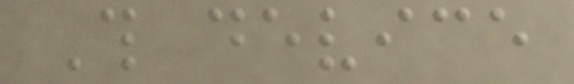This device
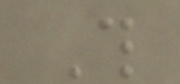This
